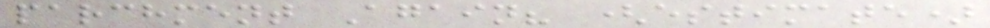parchment Again? (estimate)
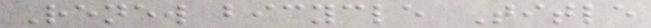Renew bicycle Title
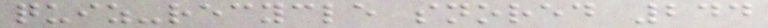quiz-recycle snored 244
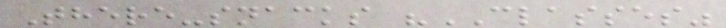There-snacks "CLASSES"
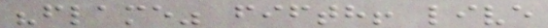"flame" fifth! live
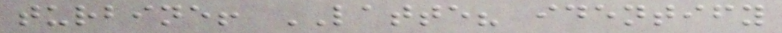turbine! LATTE? identify
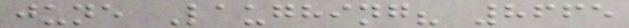june Laughing? 8665
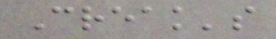Creak's
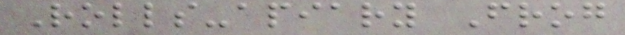Rolls-apiary Frog
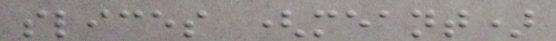slices (meant)
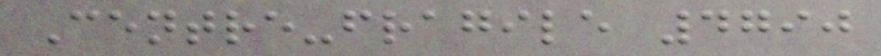Centre-fragile 4790
